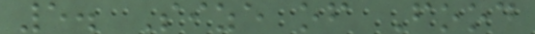5. Size of Food
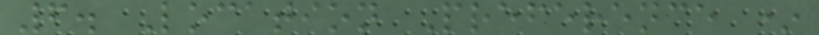6. Location Preference *
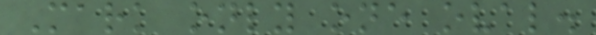Mark only one oval.
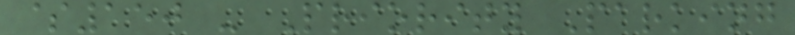$150 - Priority Parking
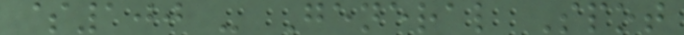$100 - General Spot
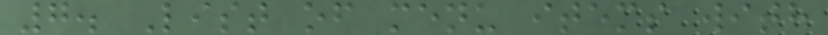7. List of menu items with
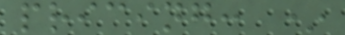pricing: *
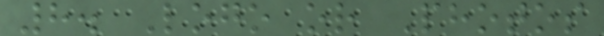8. Logo or Photos
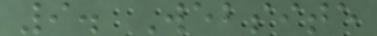9. Website
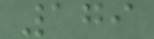179
